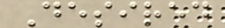Desired
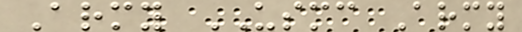Army USMC Army
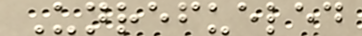Unrefueled
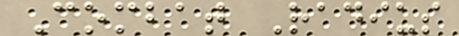Combat Radius
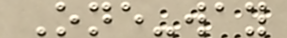One-way
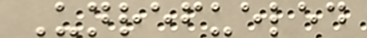Unrefueled
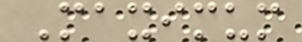Maximum
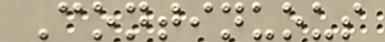Continuous
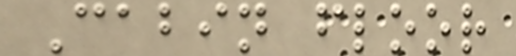Cabin floor
